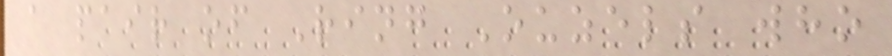a pair of Ring Ouzels who
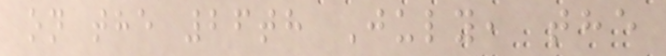on the 26th July, the
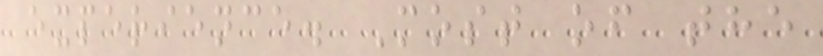experience. Most of the
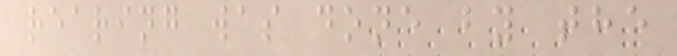rearing was done by the
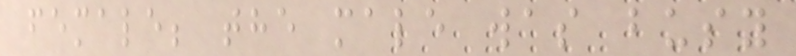female; the male was busy
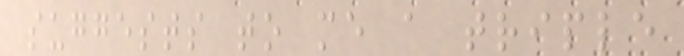suggests to me a triple
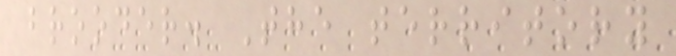brooder. The territory
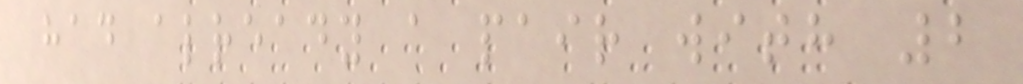had already a pair with 2
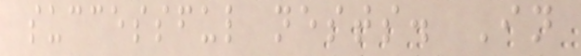successful nests. In
